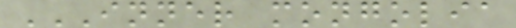INNER MONGOLIA
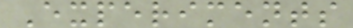Experiments
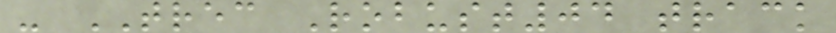- TREC Robust04 track
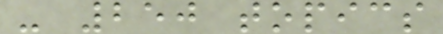- 250 topics
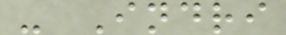- Indri
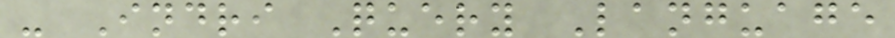- Indri Query Language
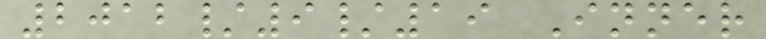2012/9/19 Inner
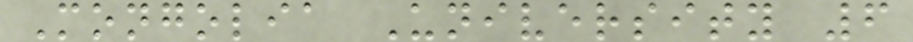Mongolia University 6
